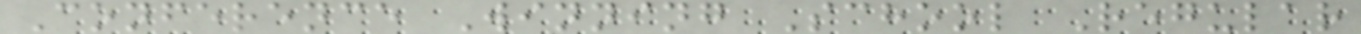Conference Winning School Regular
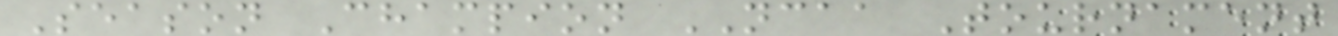Season Champion NCAA Tournament
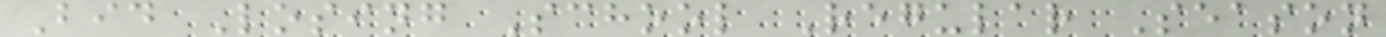Bid Losing School Regular Season
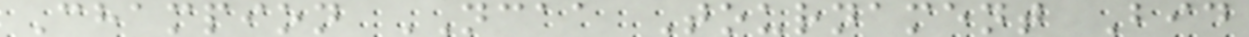Champion NCAA Tournament Bid
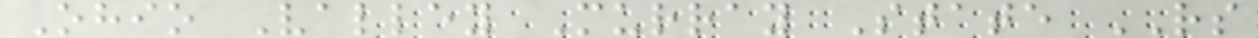Ohio Valley Murray State RS
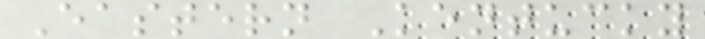Eastern Kentucky
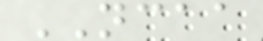NCAA
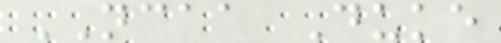NCAA Duke
